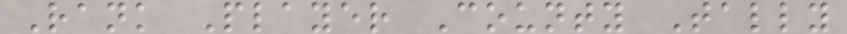Rank Player County Tally
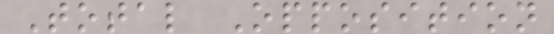Total Opposition
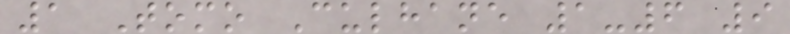1 Tomo Culhane 1-6 9
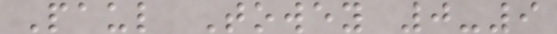Paul Towey 0-9
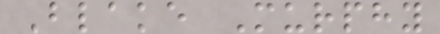Blake Murphy
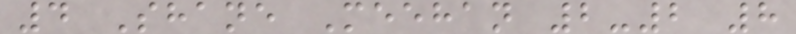4 Shane Meehan 2-2 8
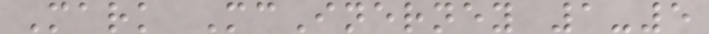Mark McInerney 1-5
